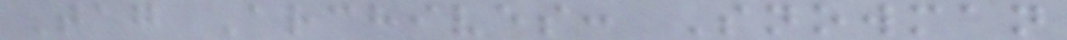Tag Archives: Snowman
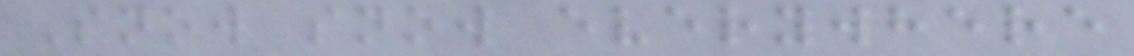Snow snow everywhere
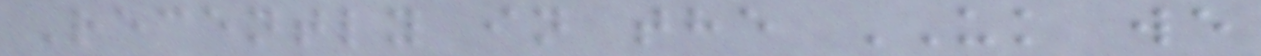Recently in the UK we
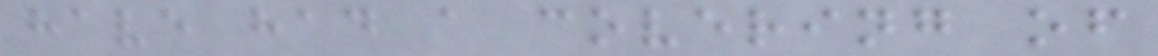have had a covering of
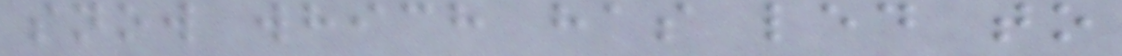snow which has led to
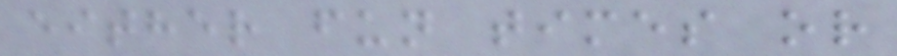either fun times or
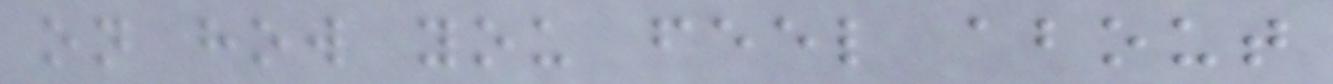on how you feel about
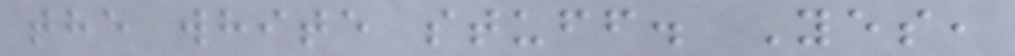the white stuff. Yes,
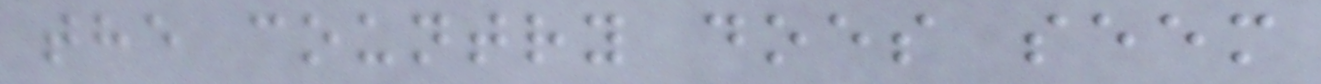the country does seem
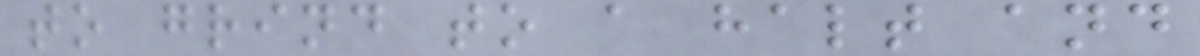to grind to a halt and
